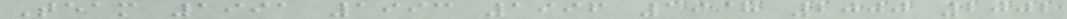Team 1991 1993 1996 1998 2000 2002
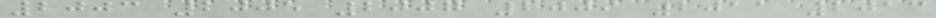2003 2005 2007 2009 2011 2013
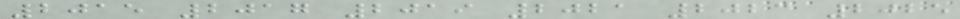2015 2017 2019 2021 2023 2025
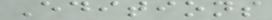Editions
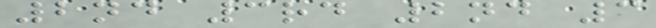2nd 3rd 2nd 3
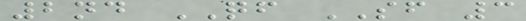2nd QF SF 3
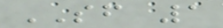SF 1
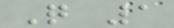Q 1
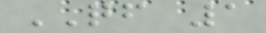QF 1
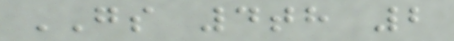GS 4th 2
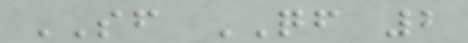SF QF 2
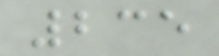235
